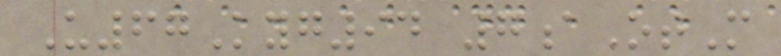U67Kyg94 7aOtM
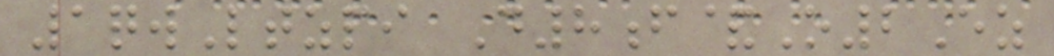1qwLtzpi D8f&O2Ez
